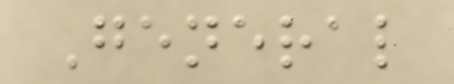General
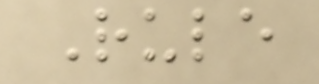Rule
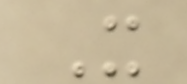X
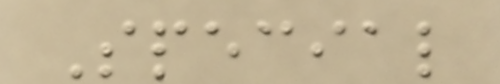Special
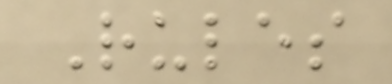Rules
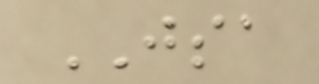JSA
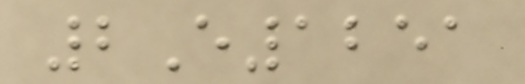2E1251
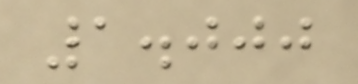1.000
